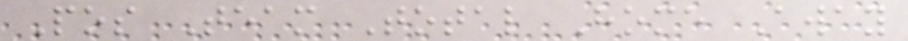Pos Team Total Home Away
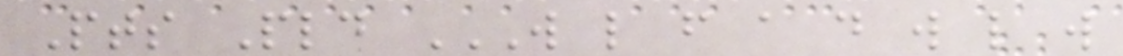Pts Pld W L F A D W L W
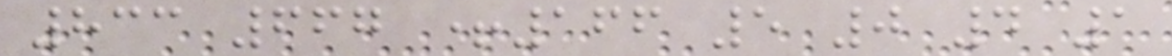833 667 +166 5 0 4 1
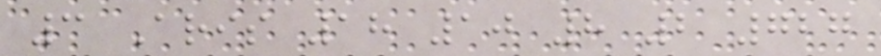3 Aris 18 10 8 2 727
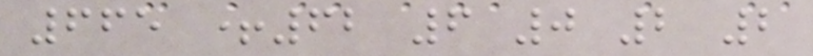665 +62 6 0 2 2
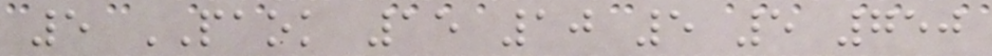5 PAOK 15 10 5 5 750
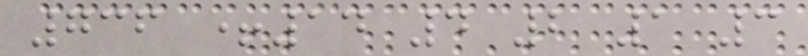736 +14 4 2 1 3
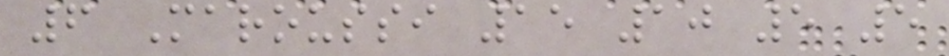6 Maroussi 15 10 5 5
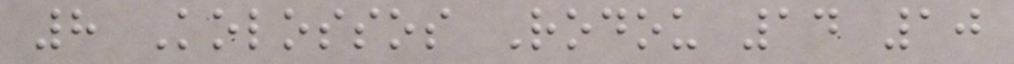8 Kolossos Rodou 14 10
